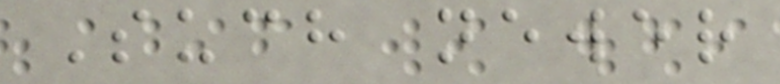Such newer
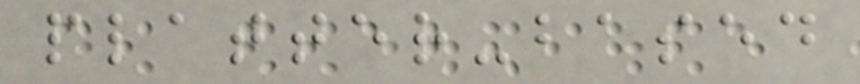platter-based
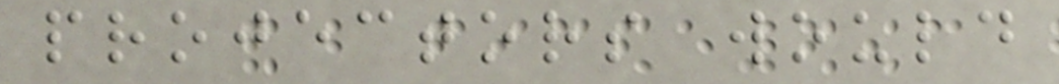projectors would
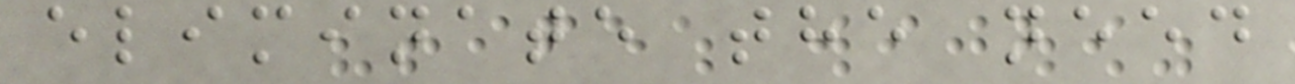eliminate the need
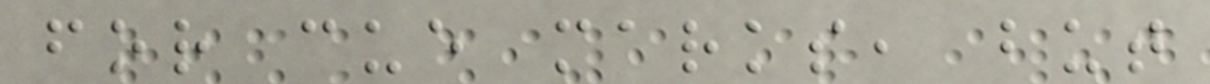for cue marks, but
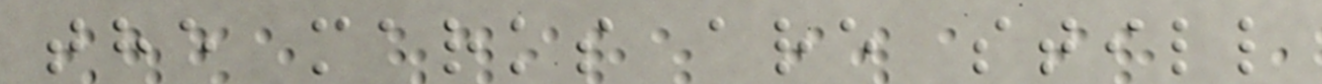the marks are still
